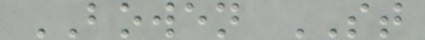BOWEN ST
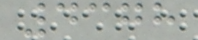4378
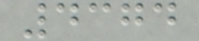4374
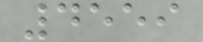4559
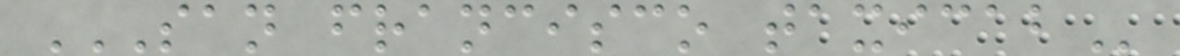SAN FRANCISCO TAXICAB
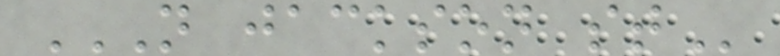N JACKSON ST
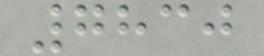7830
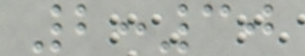2:30
